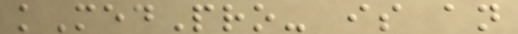kMedPro- is an
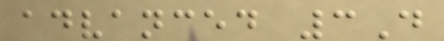advanced 3D
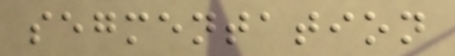segmentation
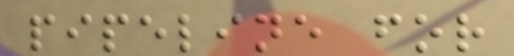pipeline for
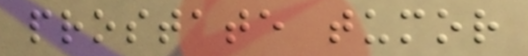prostate tumor
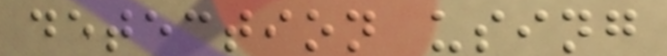detection using
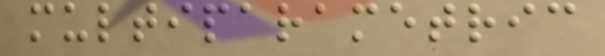multiparametric
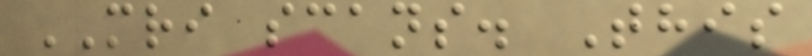MRI scans. This
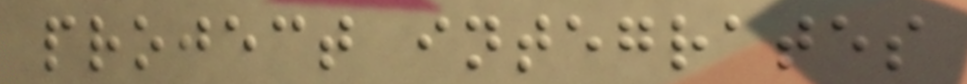project integrates
